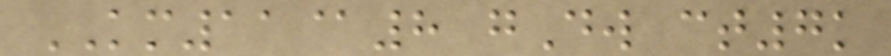KM11@8 gDw ct7k
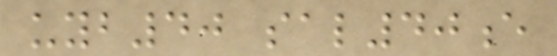uyb40 sal40e
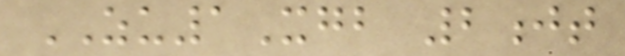ZU1Xgb 2jt
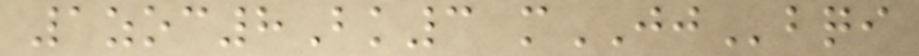1zoc8Bk3 mJJbqi
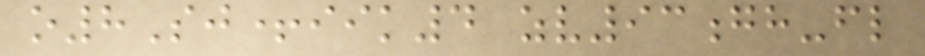o8Sj+iik4 zv93gh-fl
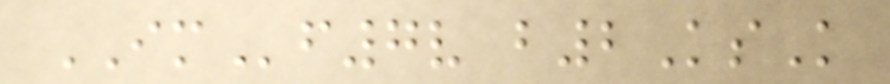IMf7v b2KsK
